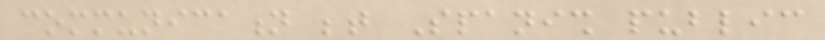communication between Spanish public
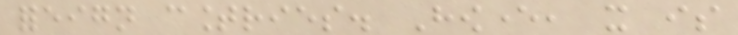foreign countries. However, it is
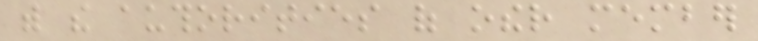with the authorities of other member
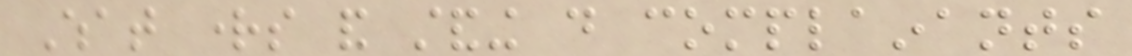What rights and standing do complainants
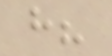have?
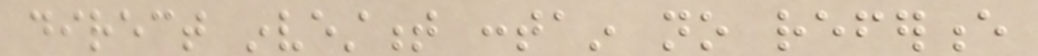direct investment contain no reference
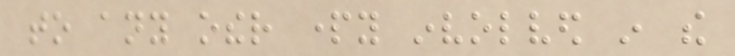to any other party involved in the
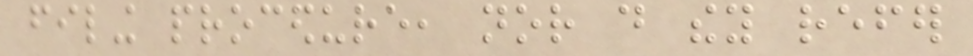filing procedure, nor do they refer
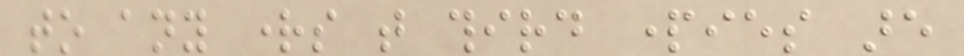to any rights that third parties are
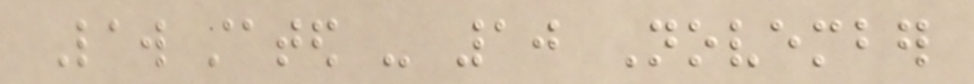Law stated - 10 November
